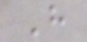H
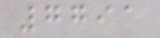7791
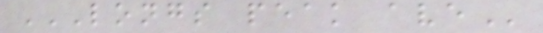LONGS PEAK AVE
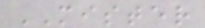MISTER
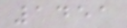1451
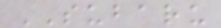SUBARU
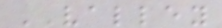VALLEY
